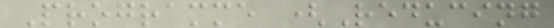Programme (Reducing
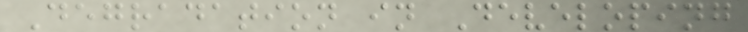Degradation in Developing
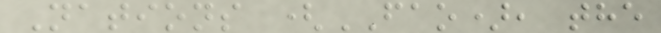Nations (FAO), the
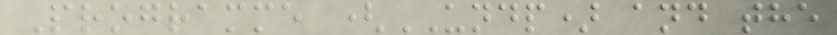Programme (UNDP) and the
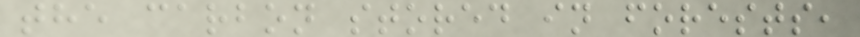the carbon stored in forests,
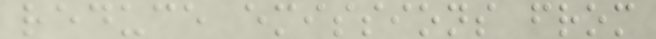reduce emissions from
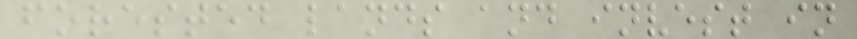forested lands and invest in
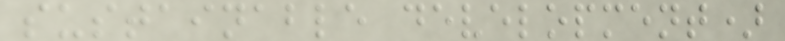sustainable development)
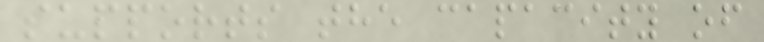supports the capacity of
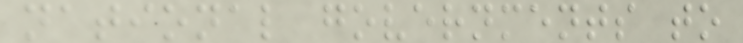national governments to
